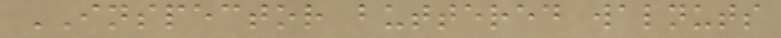INSPECTOR buttered walnuts
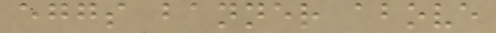eggs banner above
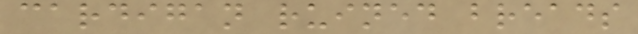cardigan ruined breads
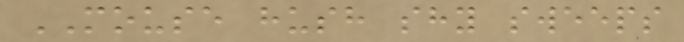MOUSE hush shy sweeps
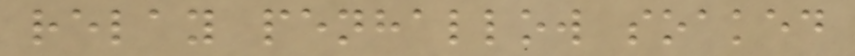relay penhallow soaked
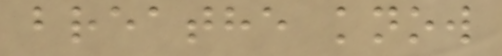breathe know
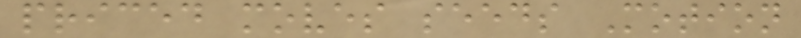priced moves seeds Motion
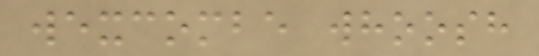wexcombe whoosh
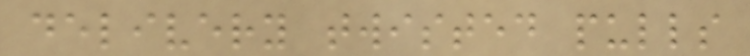delivery twisted pulls
